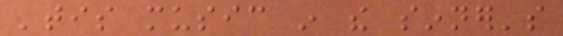'tis music in the sinner's
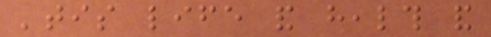'tis life and health and
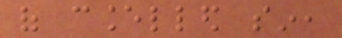of cancelled sin,
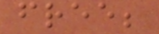free;
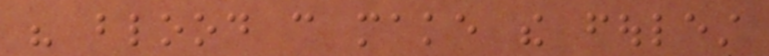his blood can make the foulest
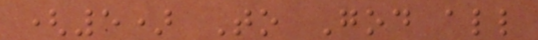(5) To God all
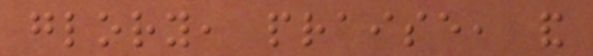glory, praise, and
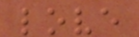love
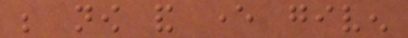be now and ever given
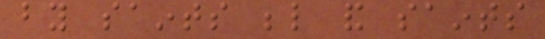by saints below and saints
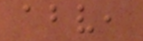above,
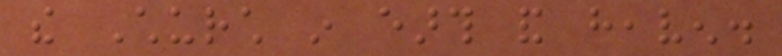the Church in earth and heaven.
